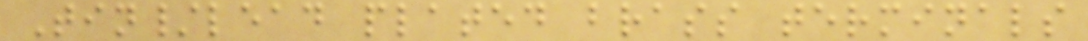Tin/lead plated brass terminals
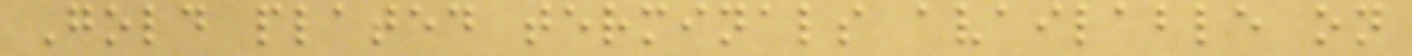Gold plated terminals available on
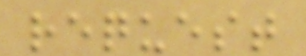request
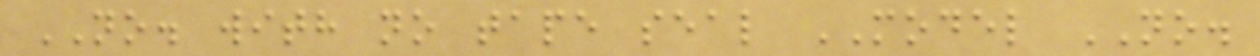NO. with no tape seal MODEL NO.
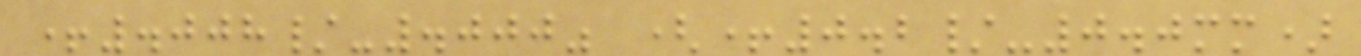+.008/-.000" (+0.2/-0.0mm)
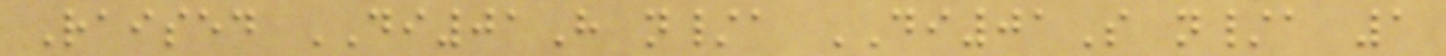Raised DI01H n/a DI01S n/a 1
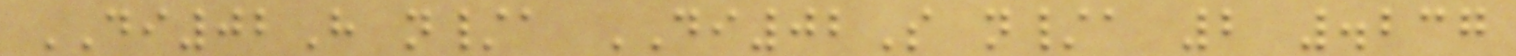DI02H n/a DI02S n/a 2 .237
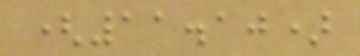(11.10)
